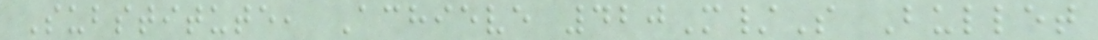Substitute, Achieve 420M/S Bullet
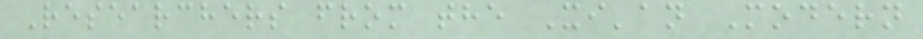Researchers from the Xi'an Modern
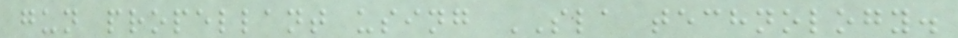gun propellant using SLA technology.
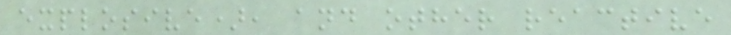explosive), and other reactive
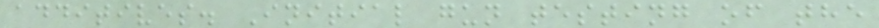additives. Initial gun testing of the
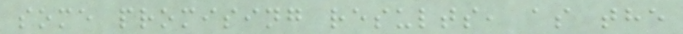some promising results, as the
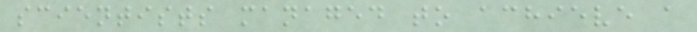scientists managed to achieve a
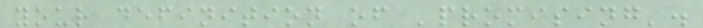your definition of 'promising'.
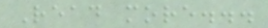Read more...
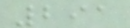291
